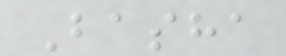Basha
